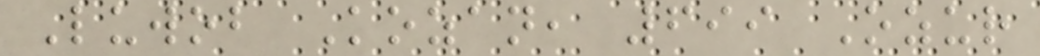Luwob Kozan, 699 Ozur
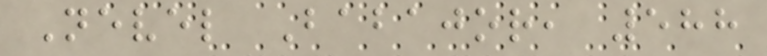Nevel Babajor, 588
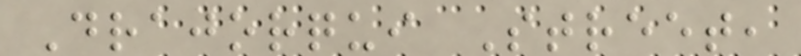Drajorqui Street,
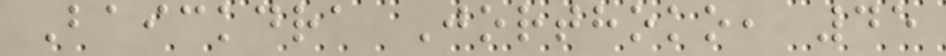Baickdra Jorthoko, 45
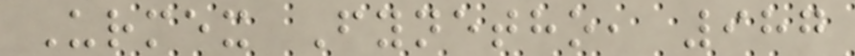Urmex Fynetho, 987
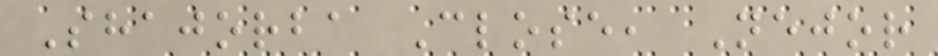Shajorba Close, Nejor
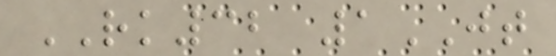RK32 1JT
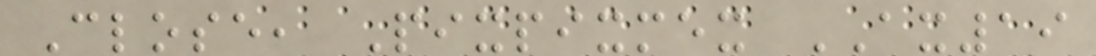Close, Pixpixmex AX19
